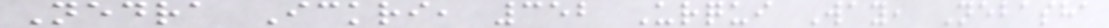Nedra Ickri, 352 Urqui Way, Nebasha
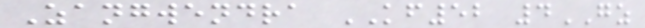Zangwendra KF52 4GZ
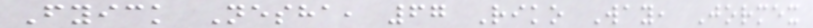Fyick Nesha, 67 Riko Way, Jormex
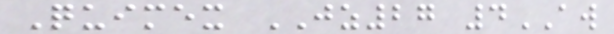Quimex JZ27 4AW
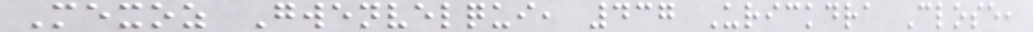Mexoz Gwenvelqui, 437 Urickdra Close,
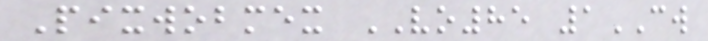Pixwobmex VO85 1CW
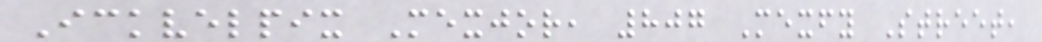Ickvelpix Mexjor, 807 Mexfy Street,
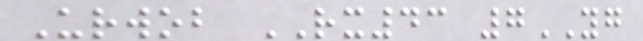Urwob RX43 7YG
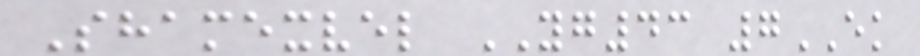Shamexvel YG43 7EK
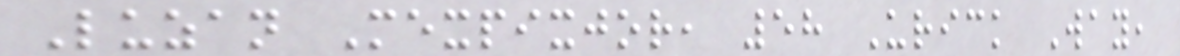Luzan Mexpixjor, 58 Urick Way,
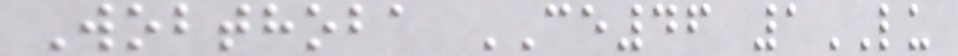Wobthoba CE46 1LU
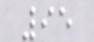95
